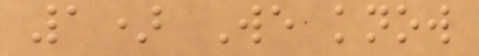1) We know
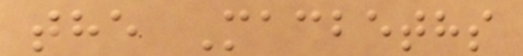the Macbeths
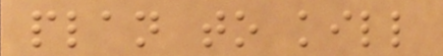plan to kill
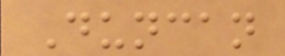Duncan
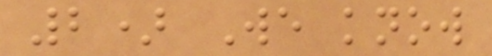2) We know
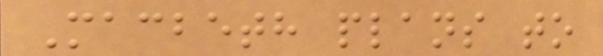Macbeth plans to
